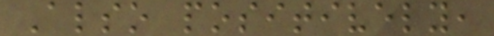Also positively,
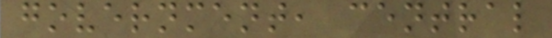government, central
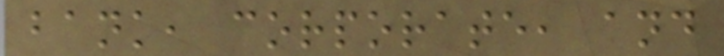bank, corporate, and
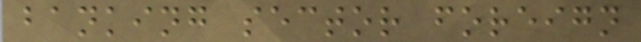banking sector foreign
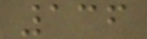136
